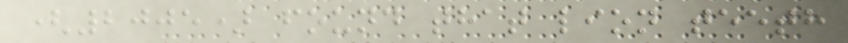(2005) found that lion teeth
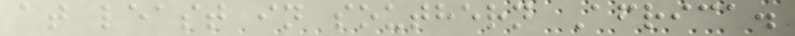at least in southern Africa.
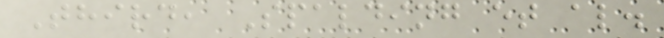Third, Spalding et al.
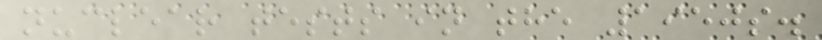nuclear tests in the 1950s.
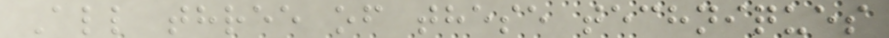All three of these techniques
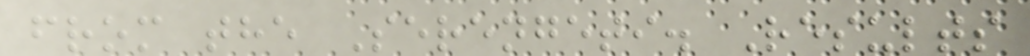from the Serengeti. Results
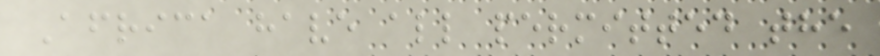Africa have all permitted the
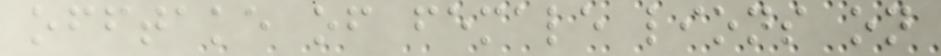offtake of female lions on
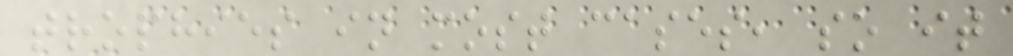trophies in most cases, so it
